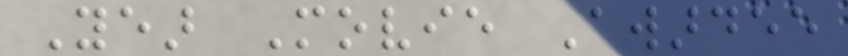Year Movie Awardee
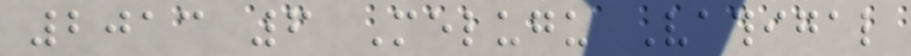2013 6 Melugu Vathigal
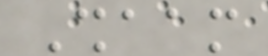Shaam
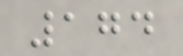174
